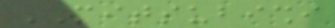MITSUBISHI
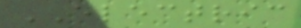ELECTRIC
